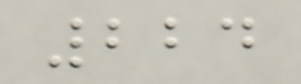224
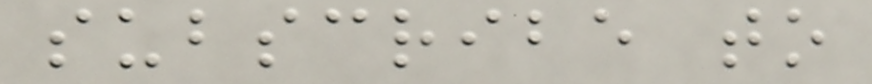subscribe to
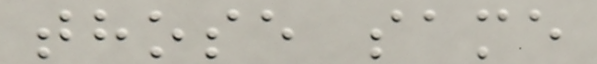those same
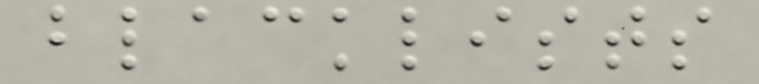blacklists
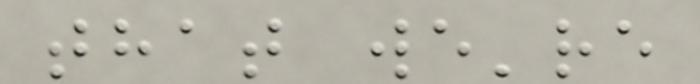that we're
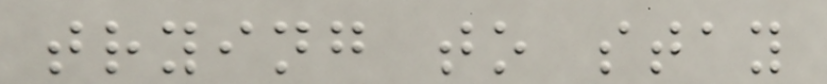trying to stay
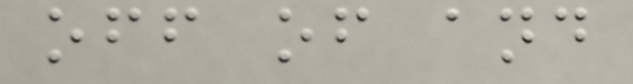off of and
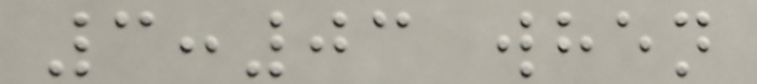3:03 when
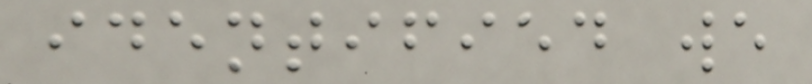identified we
